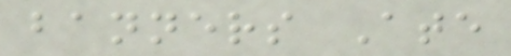banners Ate
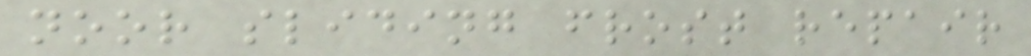noor sliding frost repair
